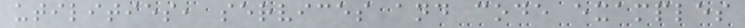utilities, services and code examples
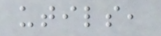utils,
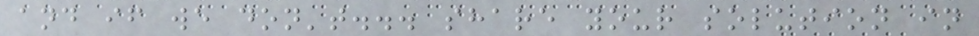and if we don't... share your solution in
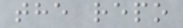the repo
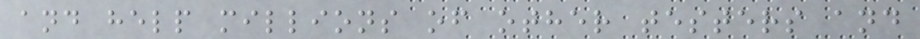and help millions of other testers and
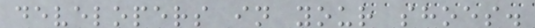developers in your shoes.
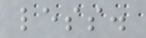less.
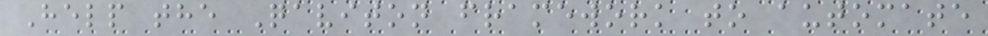Help the Qaviton framework to automate
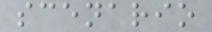scenario
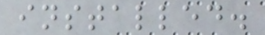installed.
